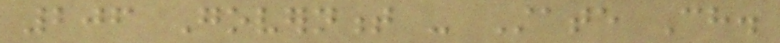206 Government - State Ch.
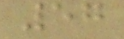57
